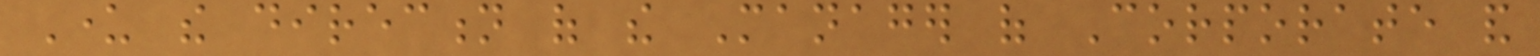Under the direction of the Manager of Corporate and
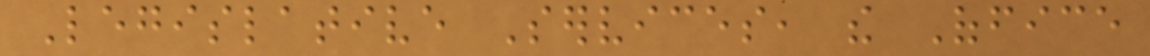Legislative Services, the Office
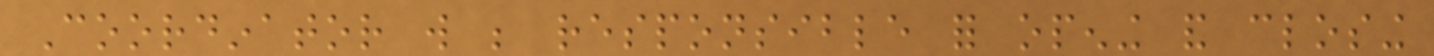Coordinator will be responsible for opening and closing
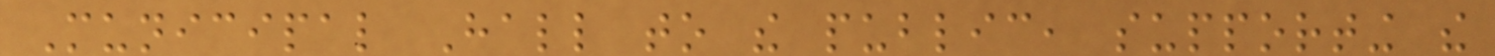Municipal Hall to the public, supporting the
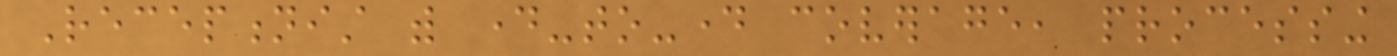Receptionist with day-to-day coverage, processing
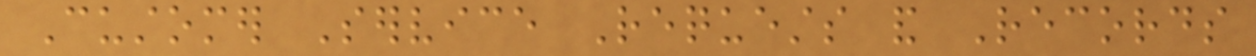Customer Service Requests and Records
